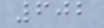602
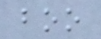boo
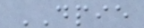DPIE
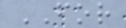FOR
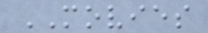MOVIES
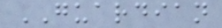GUARDIAN
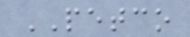PETCO
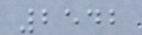2542
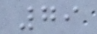79
